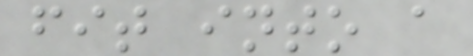fit into a
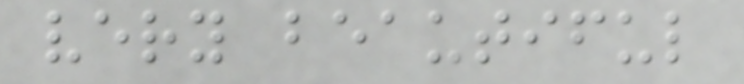very beautiful
